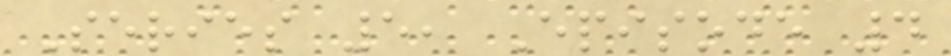Series 5, Episode 4
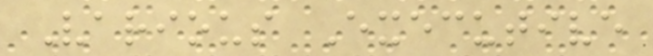Various Executive
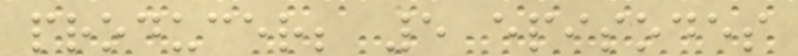producer; 5 episodes
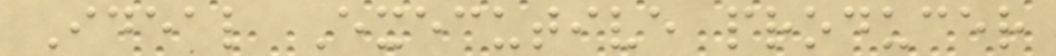Ideal Executive producer
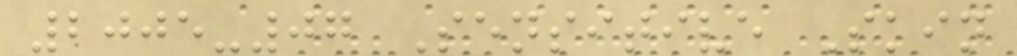2005-07 Sensitive Skin
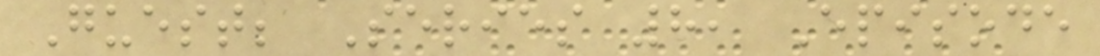Guest; Series 8, Episode
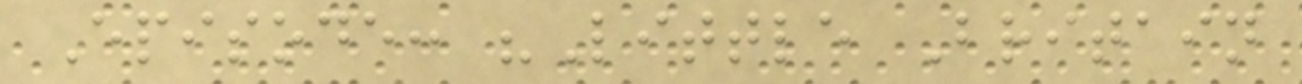Episode: "Little Britain
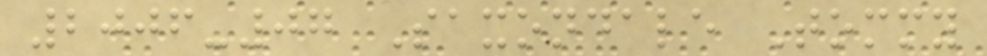2006-07 Saxondale Tommy
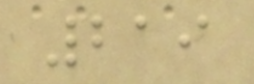219
